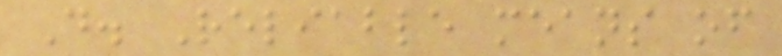D. Reliable means of
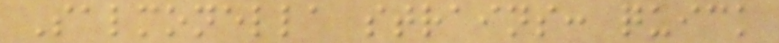Salmonella strains: quick
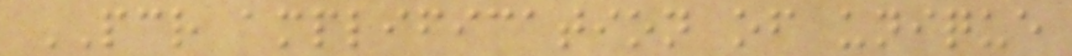PCR amplification of unique
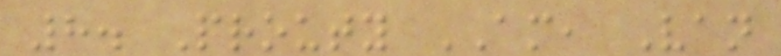8. Prouty AM, Van
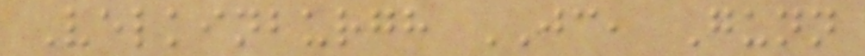Velkinburgh JC, Gunn
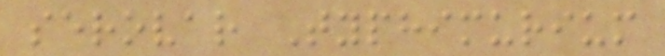serovar Typhimurium
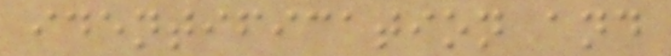identification and
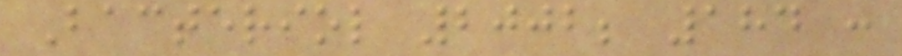Bacteriol 2002; 184 :
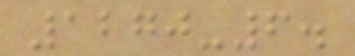1270-6.
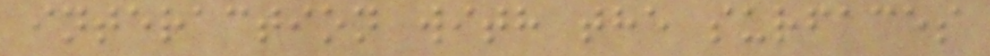interaction with the surfaces
